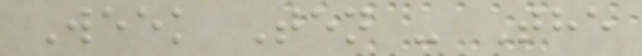Week Ten - The
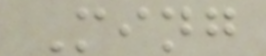Ming
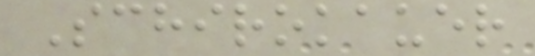Schirokauer
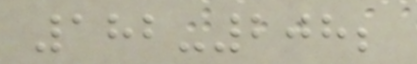182-208;
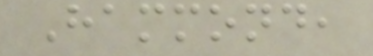Hammond,
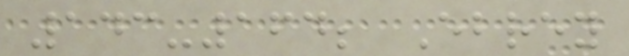143-164; Ebrey
